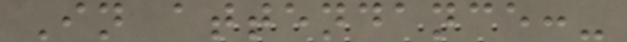In attendance:-
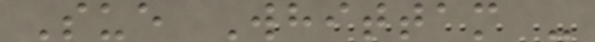Sue Whittam -
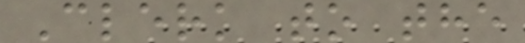Clerk to the
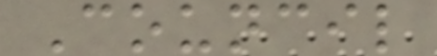Council
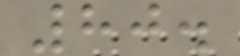80.
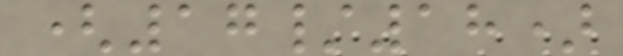(17/18)
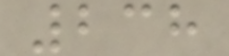238
